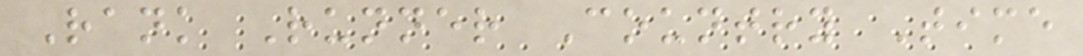Rank Runner Country Time
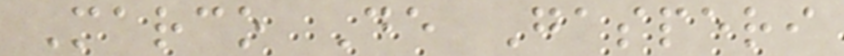Marco De Gasperi
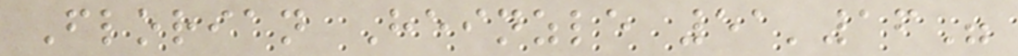Florian Heinzle 51'16"
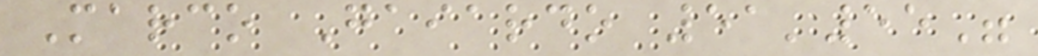Marco Gaiardo 51'55"
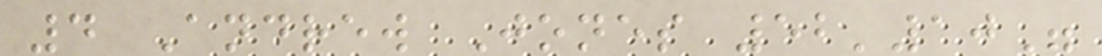4 Andrew Jones 52'10"
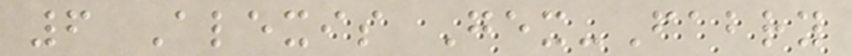6 Alexis Gex-Fabry
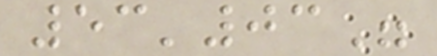53'03"
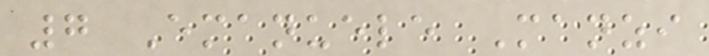7 Emanuele Manzi
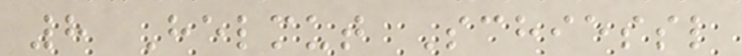8 Helmut Schiessl
